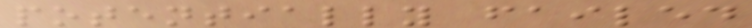potentially failed
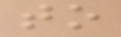to
